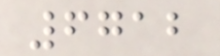6712
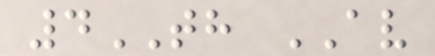4TH AV
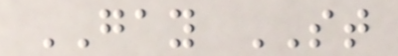GAY ST
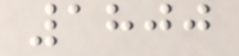1800
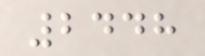2448
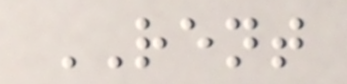RENT
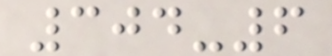304-6
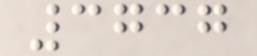3737
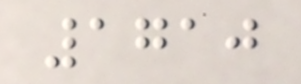1710
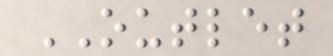OUTLET
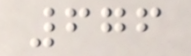676
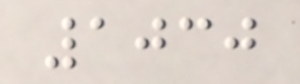1030
